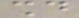should
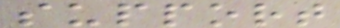support
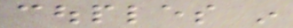couples in
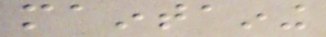maintaining
